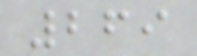269
